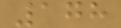178
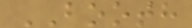BOOTH
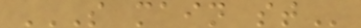S MAIN ST
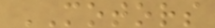MOTORS
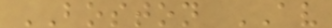BOSTON AV
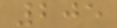205
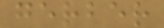gerber
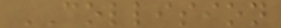COLLISION
